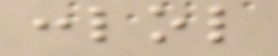:lol
